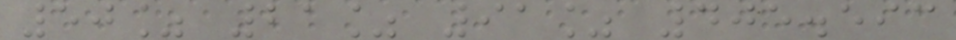50% 21% 91% 405.593
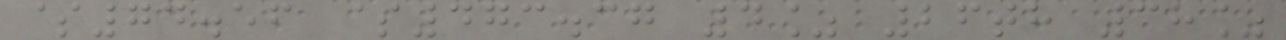$74.56 $473.37 4% 26th 38%
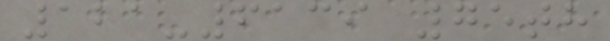121-6139 75th
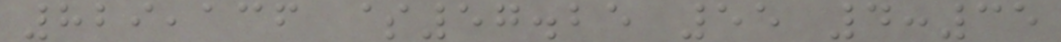829,136 $57.25 55 4:35
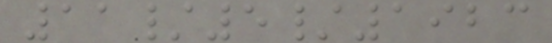11/5/1923
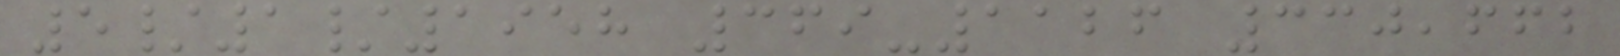5/1/1958 369-1126 330,662
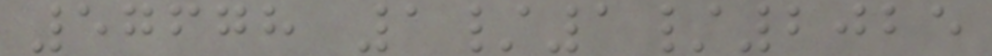57678 1/1/2025
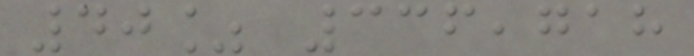40% 336,718
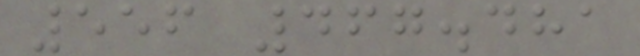556 467.481
